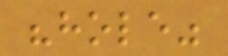"hole"
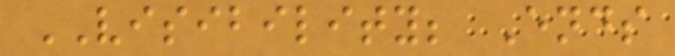VISIBILITY; Ends
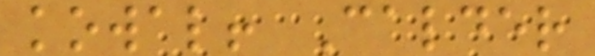kowal! Calder
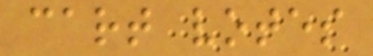cart votes
